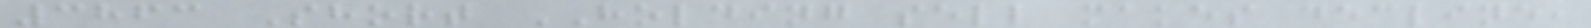3863 Short HOLDING sell makes decline,
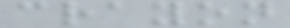crayon
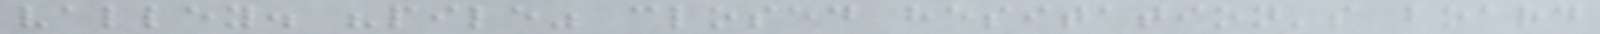valley. "pile" closed hesitation's board
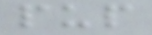pup
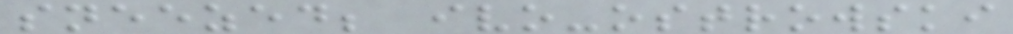sneezed; ivo-ostrowski
